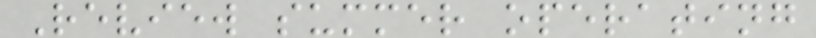Review summer operating
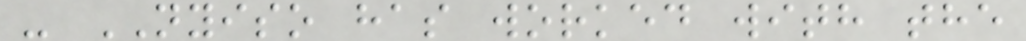- NYISO has worked with the
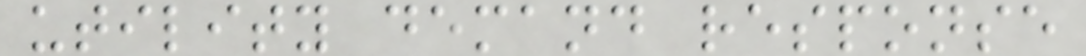utility demand response
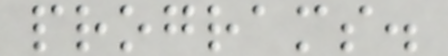programs.
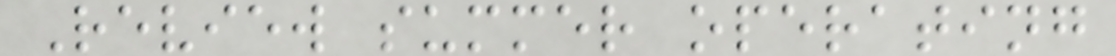Review summer operating
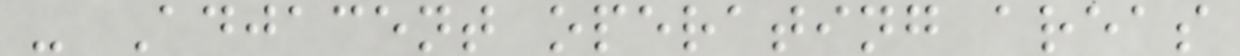- Adjacent operating areas
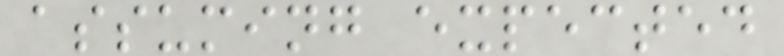assuming expected
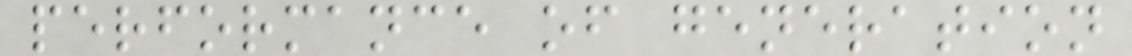performance of generation
